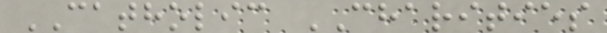CATHOLIC CHARITIES
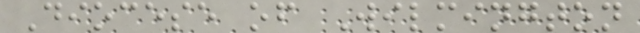Diocese of Wilmington
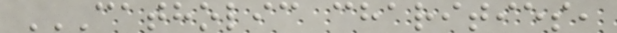CATHOLIC CHARITIES,
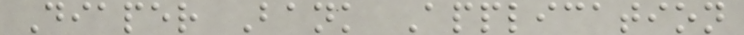Diaper Bank Application
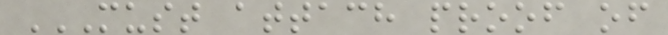MUST ATTACH PROOF OF
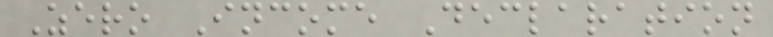Zero Income Declaration
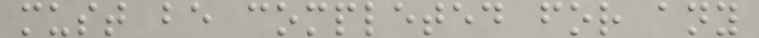must be completed for any
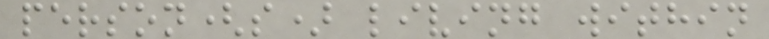person(s) living within
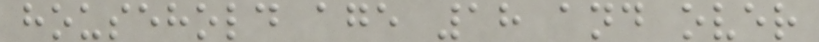household age 18 and over
